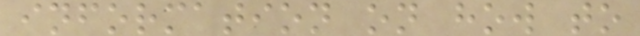information on how to
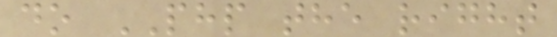do PHP the right
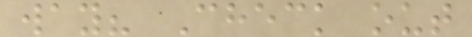way? Check out
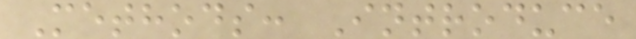Methods: Introduce
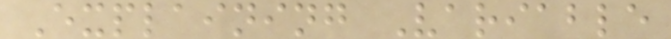Explaining Variable
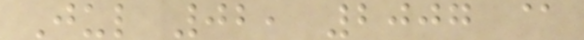Jul 02, 2007 @
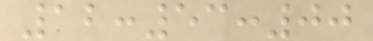12:53:00
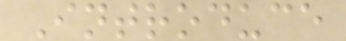Introduce
